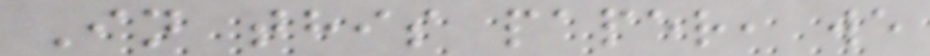In this paper, we
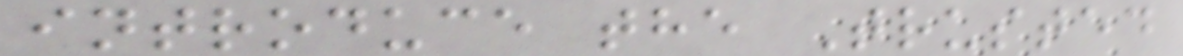introduce the Trusted
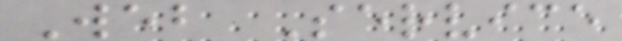Web Service
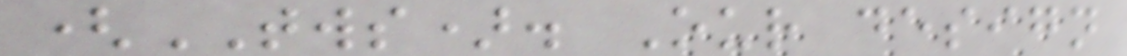(TWS). Our design
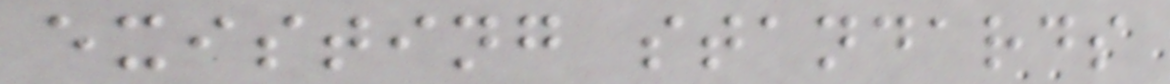existing standards
